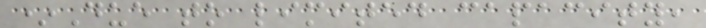*Due to limited capacity,
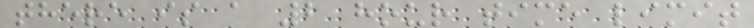there is a 2 hour time limit
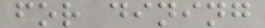for dining
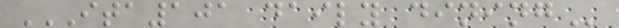ITA101 DAILY DINING
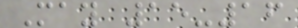May 15-16
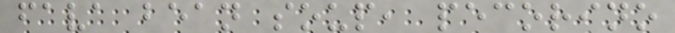fava bean soup, pecorino
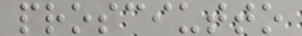prosciutto
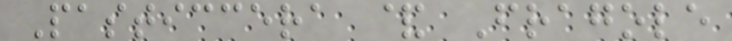Pasticcera & Fragole
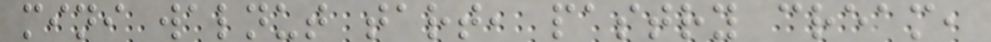mini walnut tart, pastry cream,
